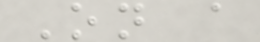On a
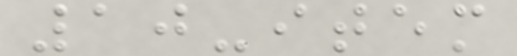10-item
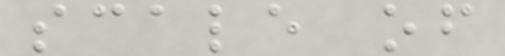scale of
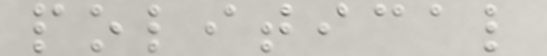political
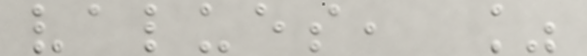values, %
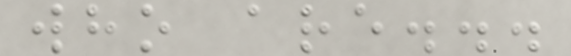who are...
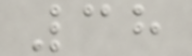38
